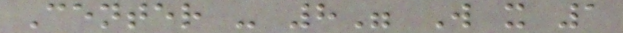Center - 8" W x 1
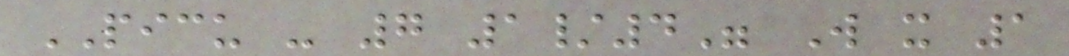PICU - 7 1/4" W x 1
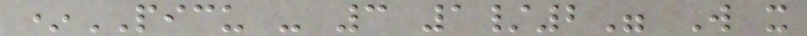*PICU - 3 1/2" W x
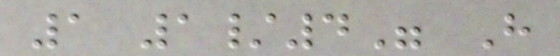1 1/4" H
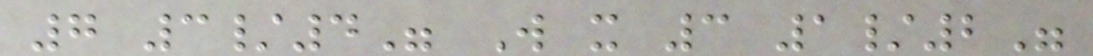7 3/4" W x 3 1/2"
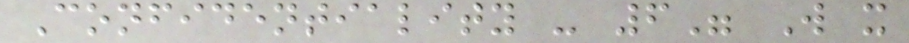Confidentiality - 6" W x
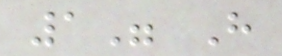1" H
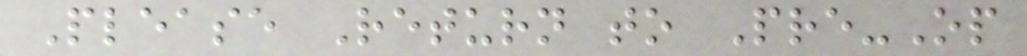Please Return to Pre-Op
